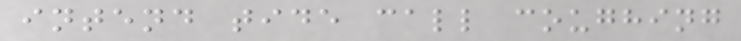intend tide call coughing
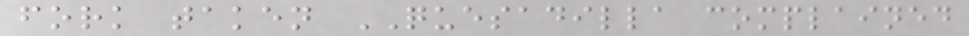fork taken QUESADILLA complained
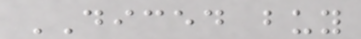DICED buy
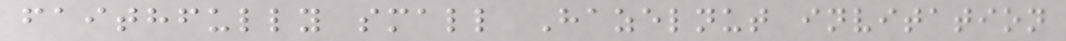faithfully small Hazelnut invitation
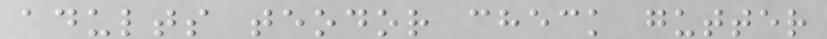adults teodor check gutter
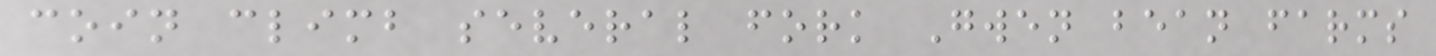coin climb several fork Gwen bean farms
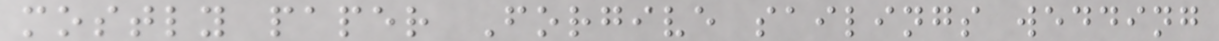mostly paper Forgive sailings wedding
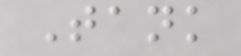Tank
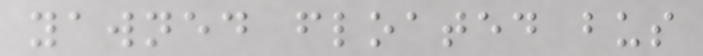yawned floated bus
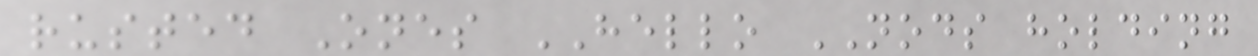rusted Ones HELLO NODS holding
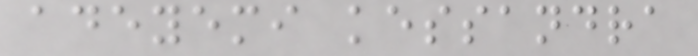adeyemi kessandra
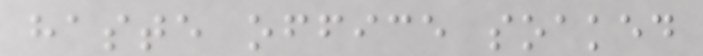haste office soaked
